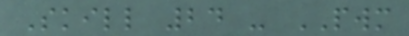Skill 24 - PWM
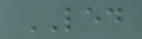LED
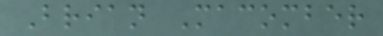Brian Macomber
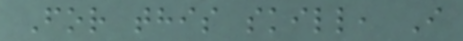For this skill, I
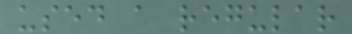used a regular
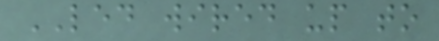LED wired up to
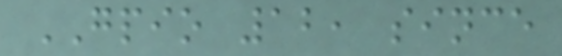GPIO 12, since
